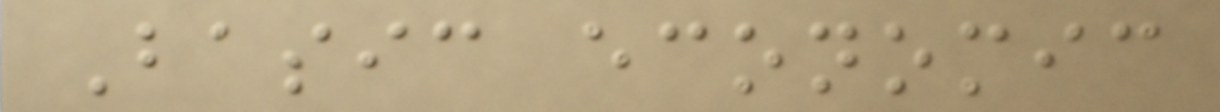Basic economic
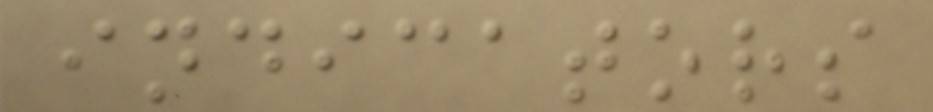indicators
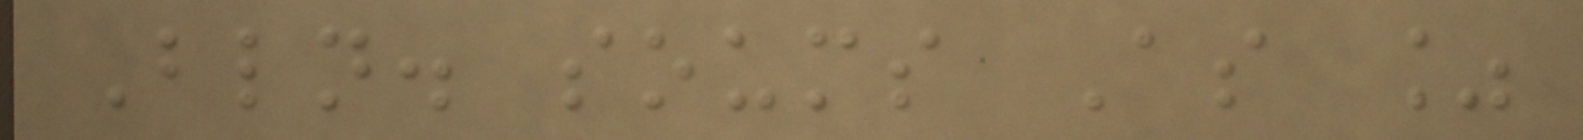Bln. soums As %
